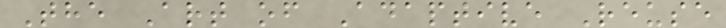The Art of Adaptive Reuse
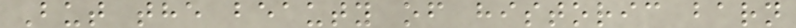But the beauty of historic barn
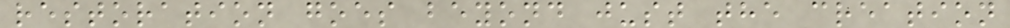restoration goes beyond just the creation
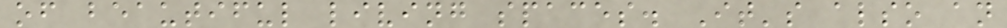of beautiful living spaces. It's also an
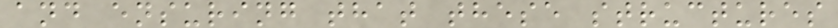and ensuring that these structures
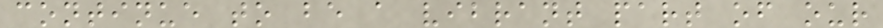continue to be a vibrant part of our
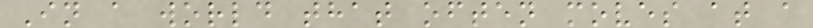In a world that often moves at a
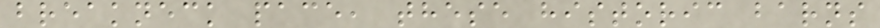breakneck pace, these historic barns
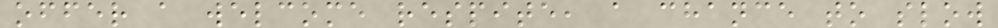offer a welcome respite, a chance to slow
